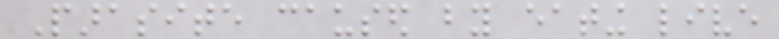Parasite caused by eating live
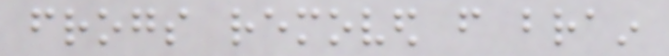frogs removed from brain
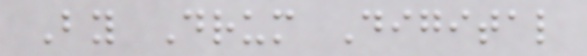By Drum Digital
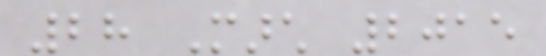28 March 2015
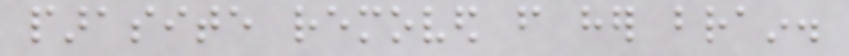parasite removed from her brain.
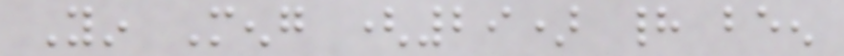Yin Meng (29) had been
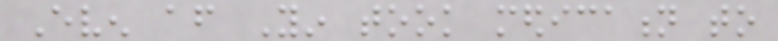Even after Yin took medication to
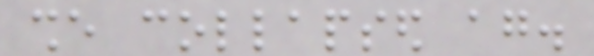she collapsed again.
